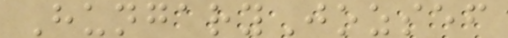HungaryJozsef
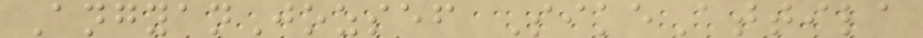AngyanJozsef SikeAttila
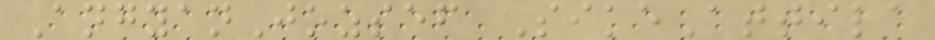AngyanJozsef SikeAttila
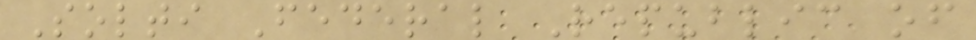Solti Federal Republic of
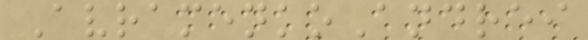AvramenkoAndrei
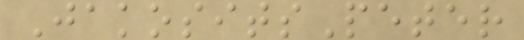JakositsPeter
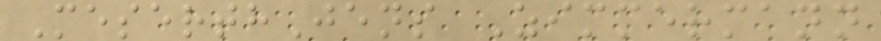MeserthJens Zimmermann
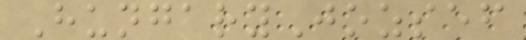HungaryJozsef
